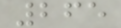265
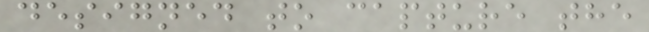designed to capture the
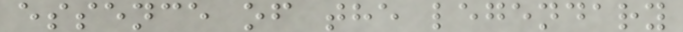essence of the legendary
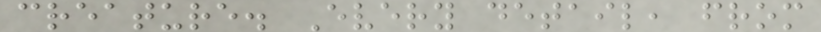creature. Every detail, from
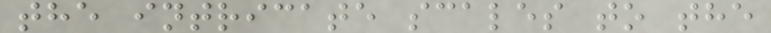the intricate scales to the
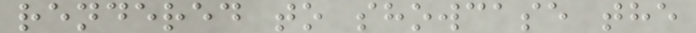rendered to showcase the
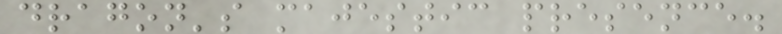dragon's majestic presence.
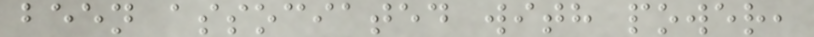been associated with power,
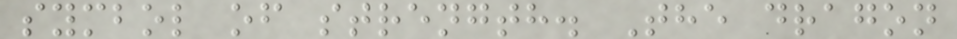symbol of strength. The dragon
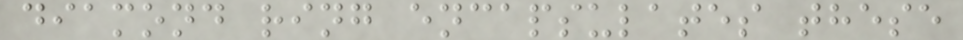diamond ring encapsulates these
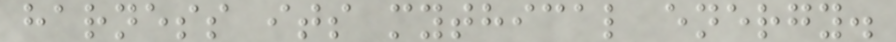harness its mythical energy.
